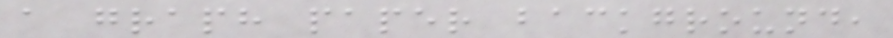a graph paper background,
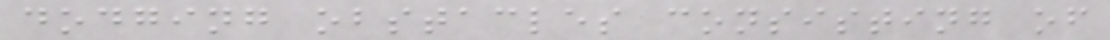dodging obstacles consisting of
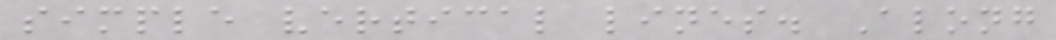simple vertical lines. Along
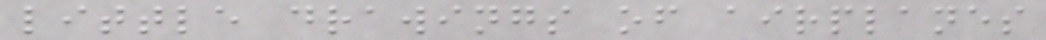little drawings of airplanes
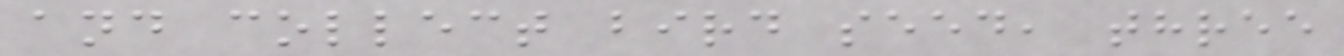and collect bird seed, three
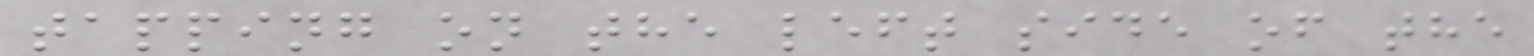tapping on the left side of the
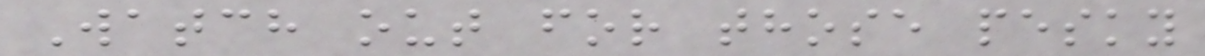Watch out for those pesky
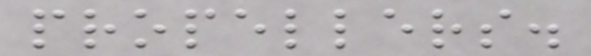propellers.
